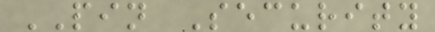PIN Security
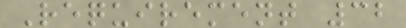Requirement 32
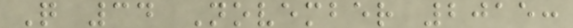Q 34 November 2015:
